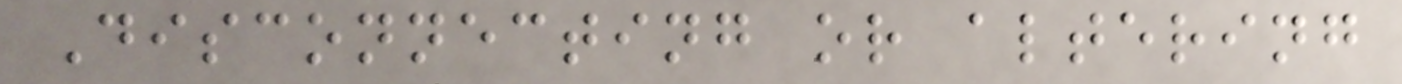Disconnecting or altering
